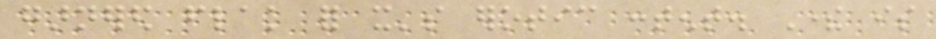garnered flak for it's erotic content. There is
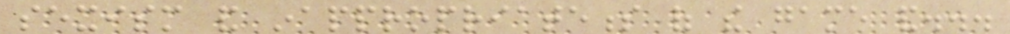sexism and inappropriateness of the game and...
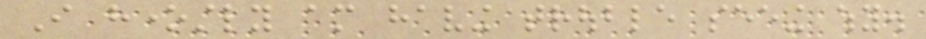I honestly am having trouble seeing why.
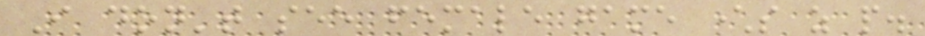I don't see female game characters as people.
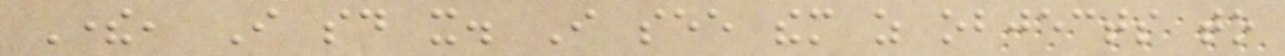There, I said it. I see them as objects to
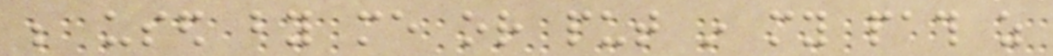be used by me or put in my path as
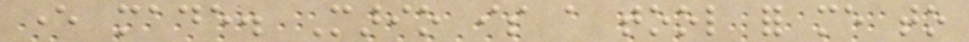ever made. Mario is a tool for me to
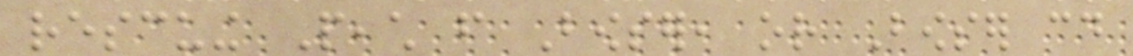rescuing Peach from Bowser, or Bowser could
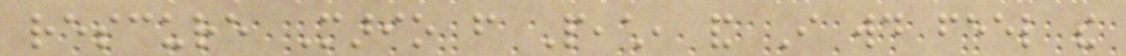rescure Mario from Peach, and I would feel the
